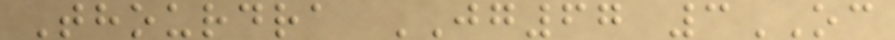Thourdra JG67 3OC
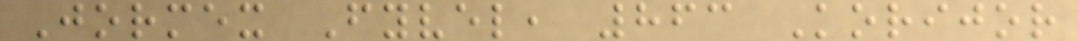Jormex Fyvel, 863 Korijor
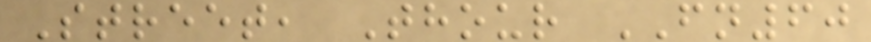Street, Thour FN60
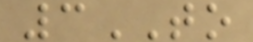3TO
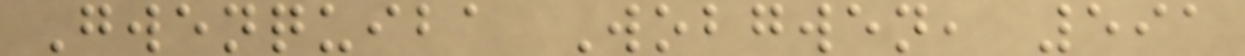Gwenquiba Wobgwen, 591
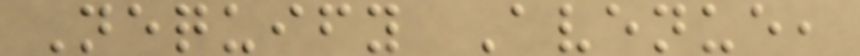Nequify Avenue,
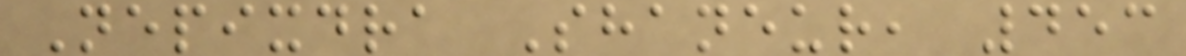Nepixdra Shaneur, 453
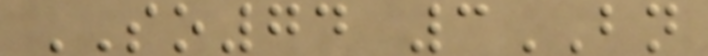SO74 3BN
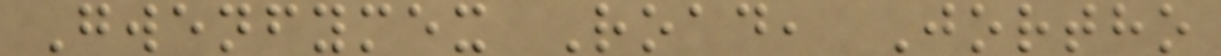Gwenfymex Road, Jortho
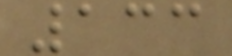133
